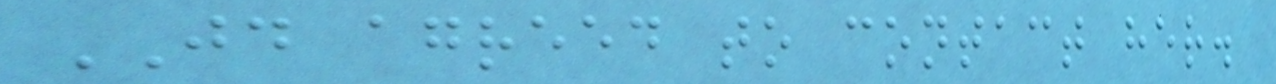JD agreed to contact her.
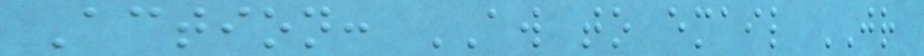Action: AW to email JR
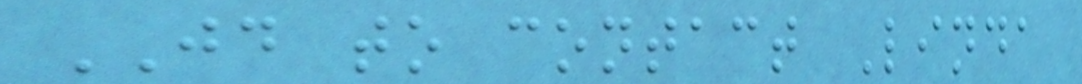JD to contact Linda
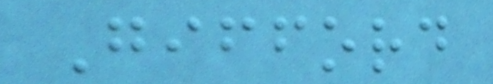Gifford
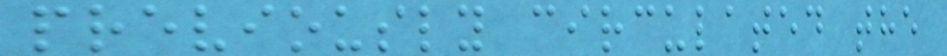previously circulated the
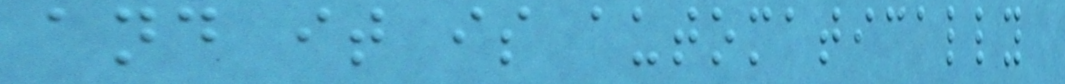and it is automatically
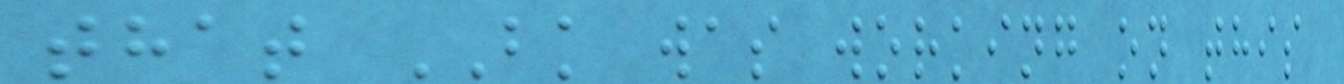that BK was working on this
